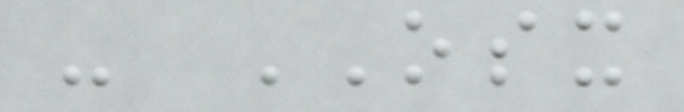- OSX
